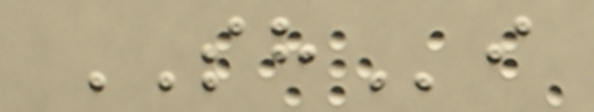SHi
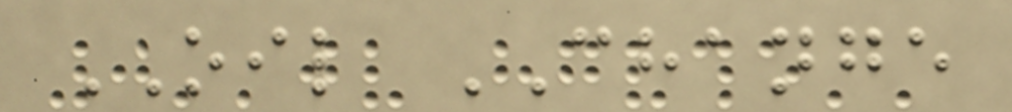OIL CHANGE
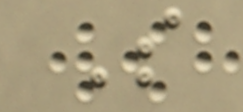S
